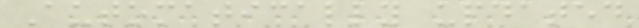Automatically updated
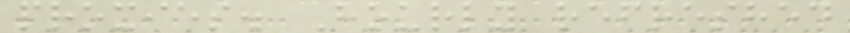proxies. Hourly refreshed
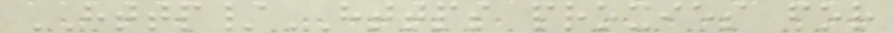HTTP/HTTPS proxies for
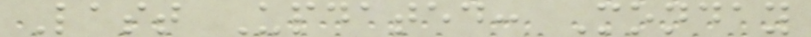Last Updated: Monday
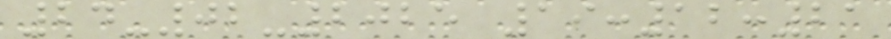24-02-2025 19:12:21
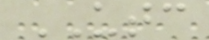UTC
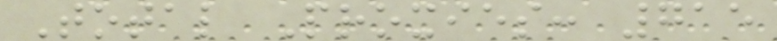Total Proxies: 715
